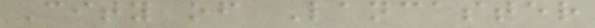City of Lancaster
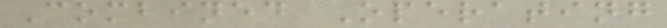Combined Operating
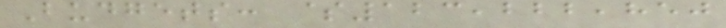Budgets: $123,222,850
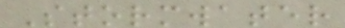Stormwater
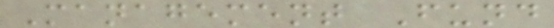Management Fund
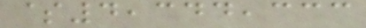$4,344,333
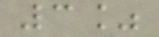3%
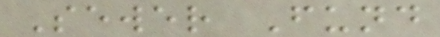Sewer Fund
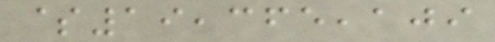$19,365,109
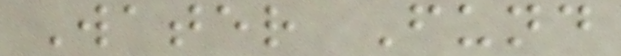Water Fund
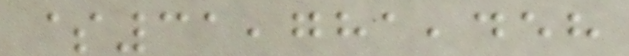$31,781,458
